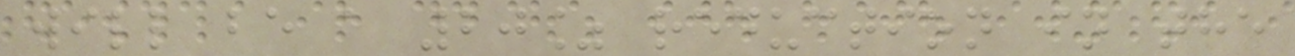will be a 20% reduction in the
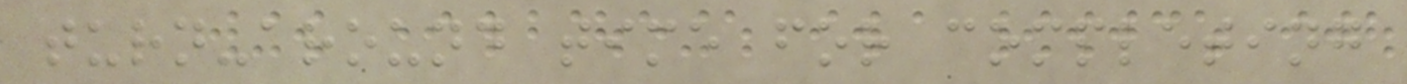turn-around time for completing
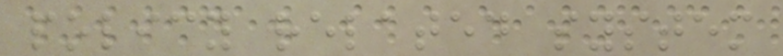policy related system
